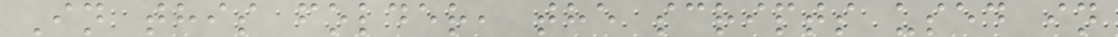In this folder, the scripts used in
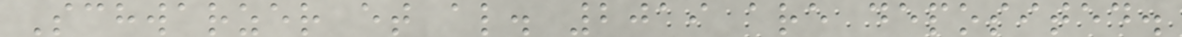Schwarzer et al. 2019 are deposited.
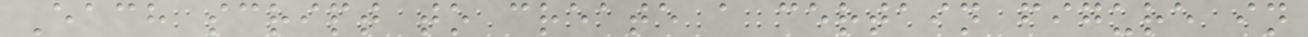Each script to create a certain figure in
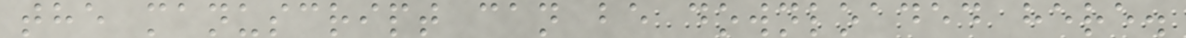the manuscript can be downloaded here.
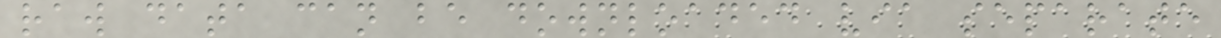raw data can be downloaded via separate
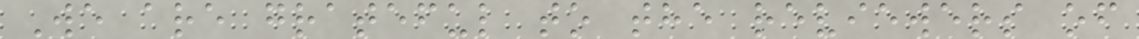We are grateful to the reviewers of
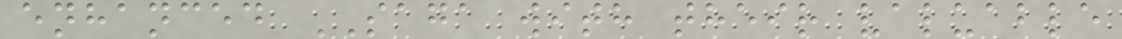enhanced SAGA with their valuable
